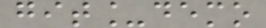git_demo
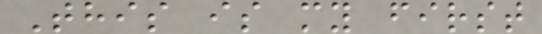This is my first
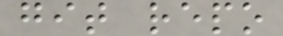git repo
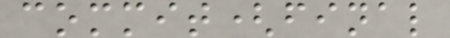commit(final
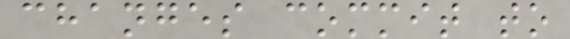changes commit to
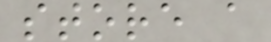store a
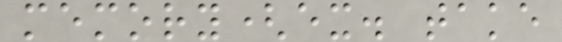memory(ex. take
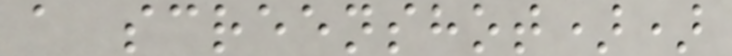a screenshot))
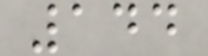144
